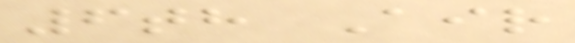6th Air
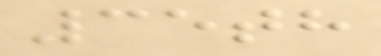35th
